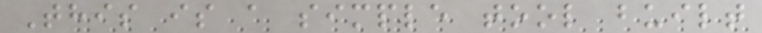This is a simple tool built
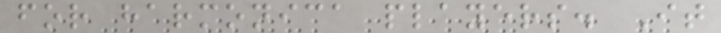for harmonica players. It
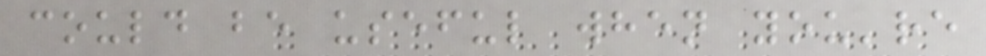could be useful when you're
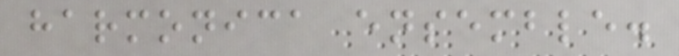harmonica ensemble.
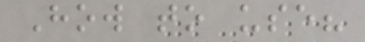How to use?
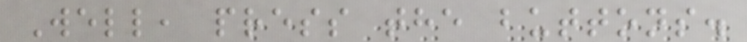Well, press the buttons.
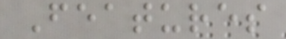Features
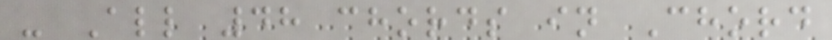- All 48 chords in Chord
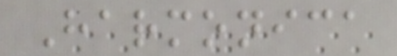Harmonica
